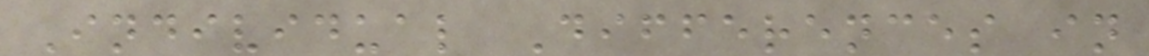Individual Differences in
